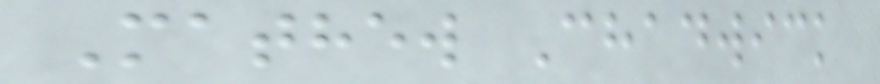Mathew Chadwick
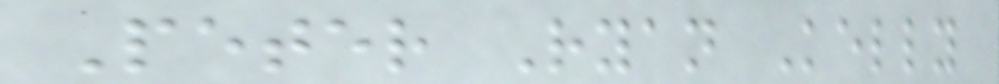Peter Ryan Kelly
